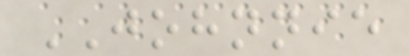JOHNNIE
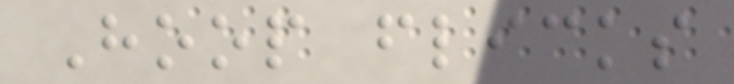Hoop flicks
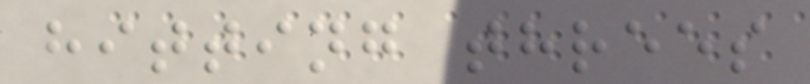hitting threes
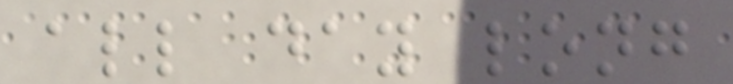all day long
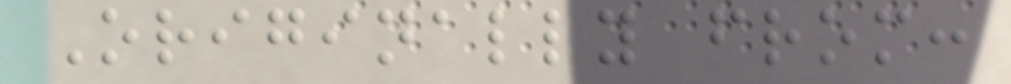Originally from:
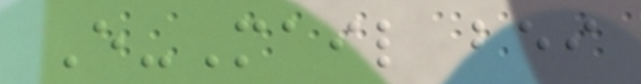E-Mail bei
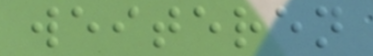weiteren
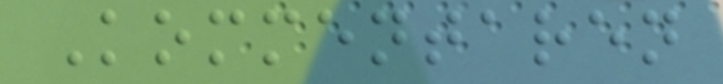Kommentaren
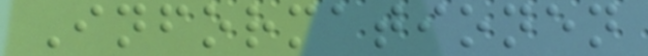Informationen
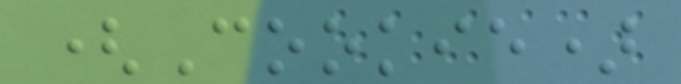(Cookie)
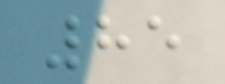85
